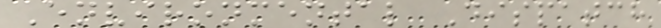Environmental Dispatch
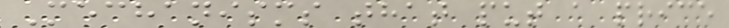Mechanisms that put a price
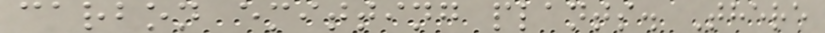carbon emitting plants. There
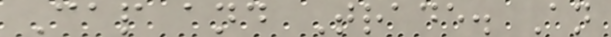Cap and Trade. An
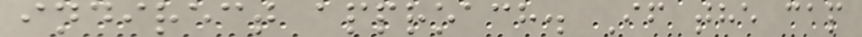indirect approach. If the cap
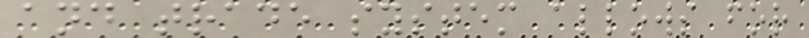and trade system allows for
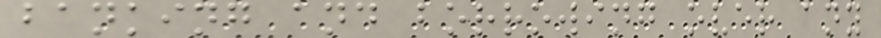banking and borrowing over any
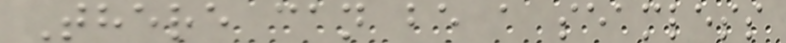There can be a seamless
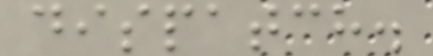dispatch.
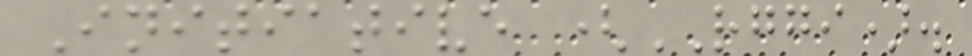Initiative (RGGI).
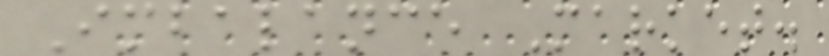Imbalance Market.
